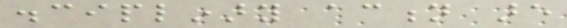disciplinary action are
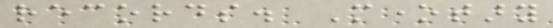records. Monetary
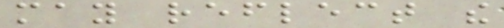may reflect the
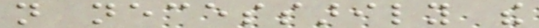not necessarily the
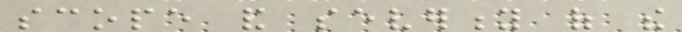scope and severity of the
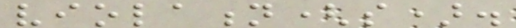violation(s).
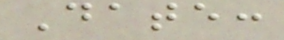Date:
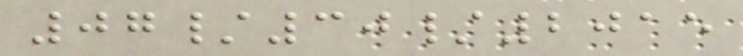07/30/2015
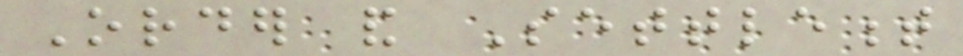Order and Settlement
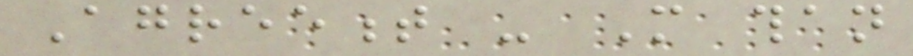Agreement - More than
